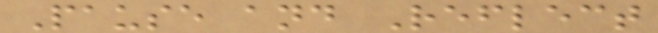Pause and Reflect
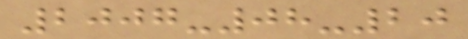2007-08-20
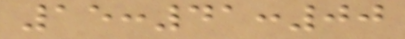15:41:00
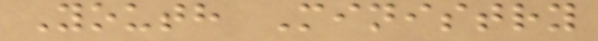Youth Ministry
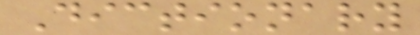Dictionary
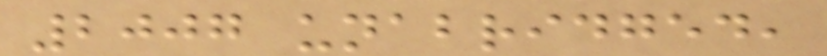2007 unabridged,
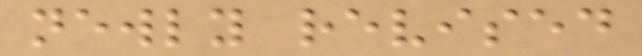newly revised
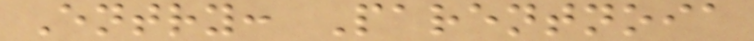Entry: Parentnoia
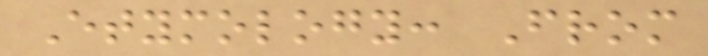Etymology: From
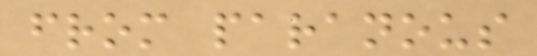from paranous
